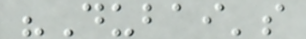"Dubai's
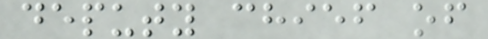deputy chief of
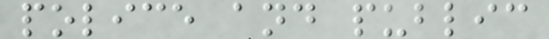police and public
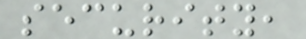security,
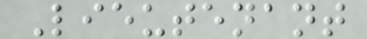Lieutenant
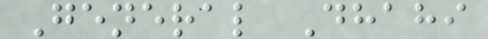General Dhahi
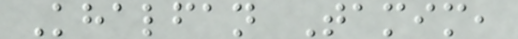Khalfan Tamim,
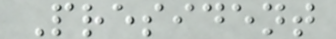President
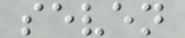seven
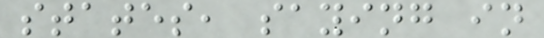states, saying in
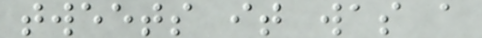tweets it was a
